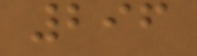296
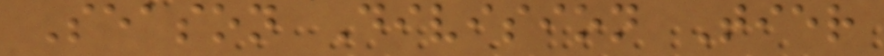Season Division Tier
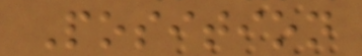Position
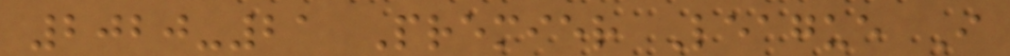2020-21 Premier League I
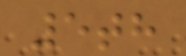5th
